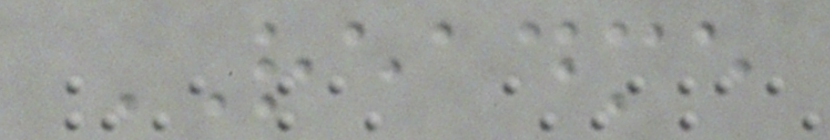README
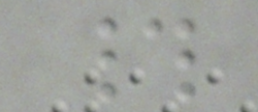#
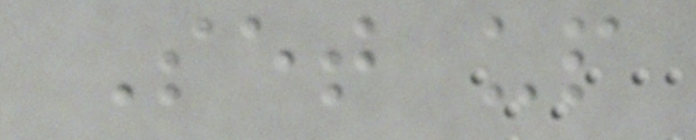Set up
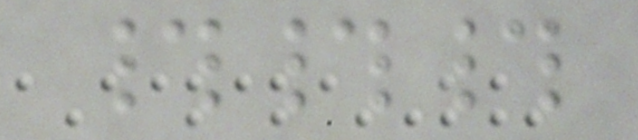###
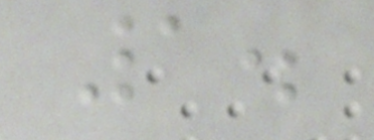1.
